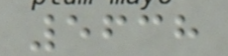5638
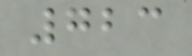723
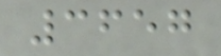3657
